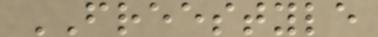FREESTYLE
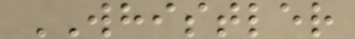WHISTLER
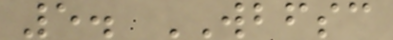5. WBFSC
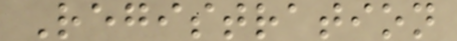Registration
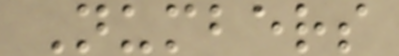Numbers
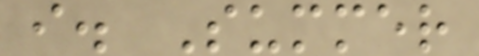i. Summer
